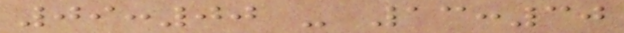09:00 - 13:30
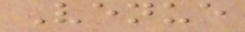Venue
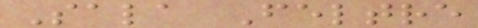Sala Feltre
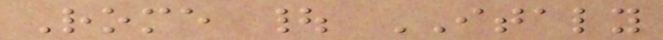Rome | ITALY
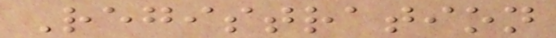Registration
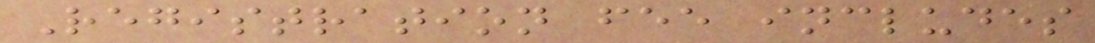Registration fee includes
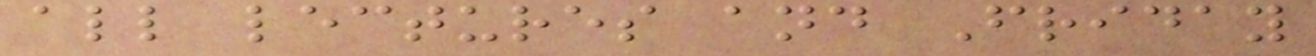all lectures and Friday
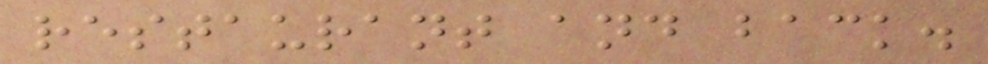restaurant and back.
